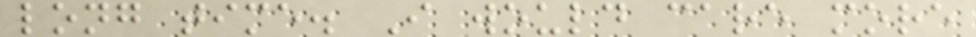long time. I would care more
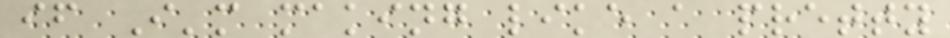if I'm making like a pretty
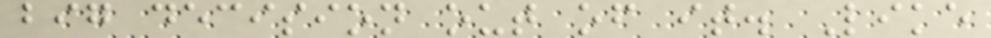big decision out of it. Like
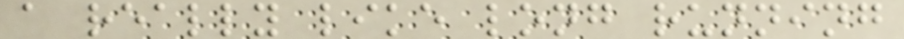a really like long running
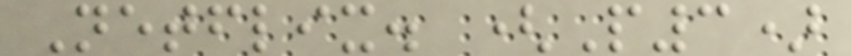Netflix. (P3)
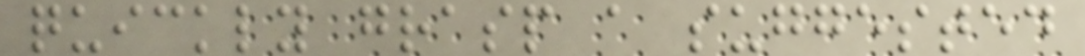quickly grasp a suggested
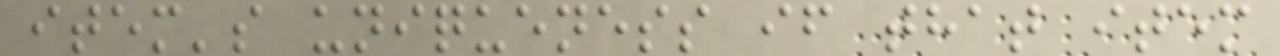item's uniqueness if that item
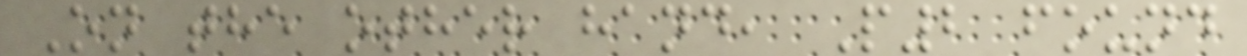On the other hand, P2 found
